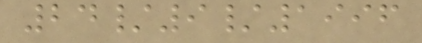24/9/1996
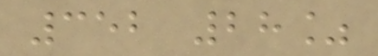352 28%
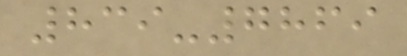839-7869
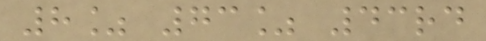8% 73% 43rd
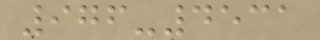976-4531
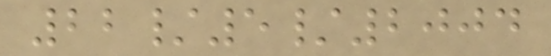22/5/2004
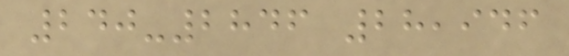240-2846 28,946
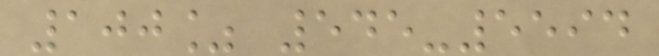100% 545-5594
